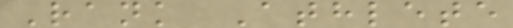Rank Athlete
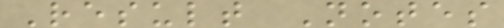Result Notes
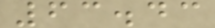63.43
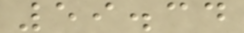59.34
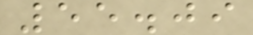55.09
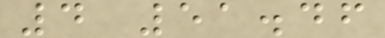4 51.46
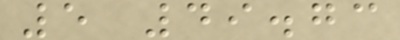5 49.73
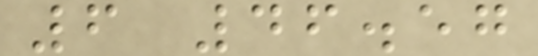6 46.57
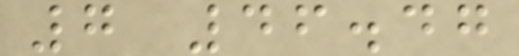7 46.47
